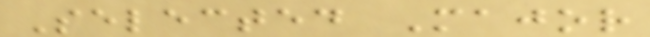Selected Major
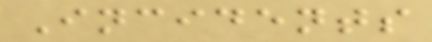Incidents
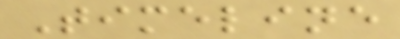Timeline
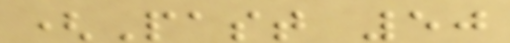(Past 50
